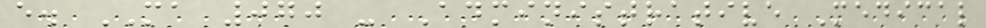e. MA 070 - Administrative Medical
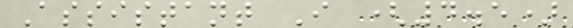Assistant I (4.5)
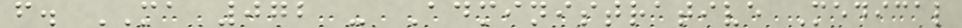f. MA 072 - Administrative Medical
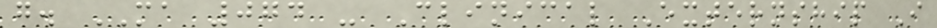g. MA 074 - Clinical Externship I
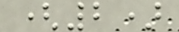(2)
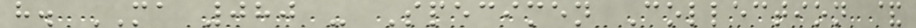h. MA 080 - Specimen Collection &
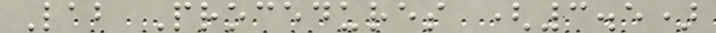Lab Procedures (3.5)
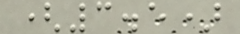(3.5)
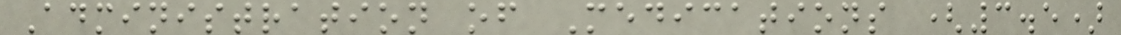Administration of Medications (3.5)
